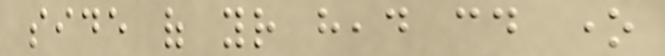side of your head could one
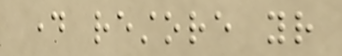day restore your
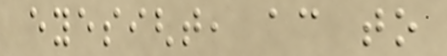eyesight, according to
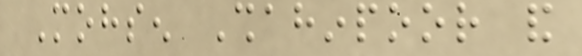Mohsen Shahinpoor and
